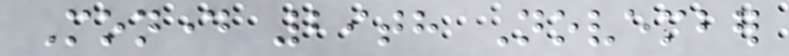Monday 29th November
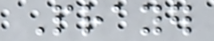Prayer
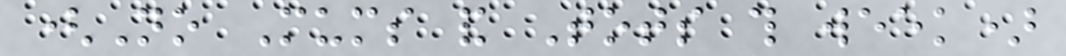(No Mums and Tots this week)
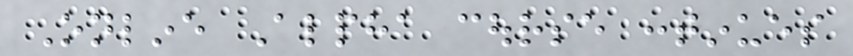Online Alpha course continues
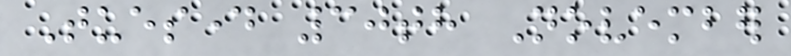Tuesday 30th November
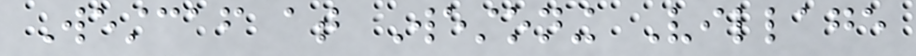Westcaf at Westoning Village
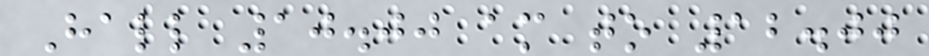Hall 10.00 am to 12.00
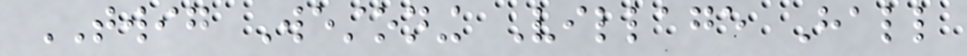TWIG Westoning Village Hall
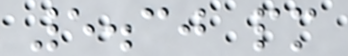5.30 pm
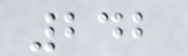242
